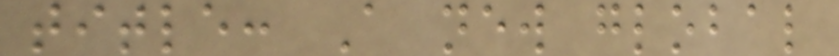title: A new global
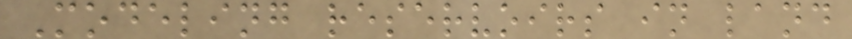Modeling reservoirs in land
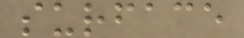surface
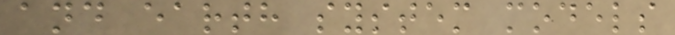and earth system models
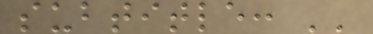subtitle: ''
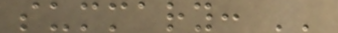summary: ''
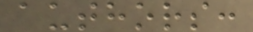authors:
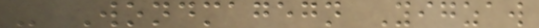- Wondmagegn Yigzaw
